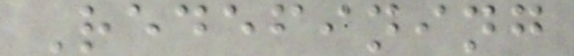Redefining
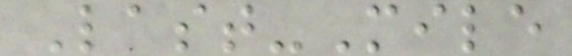Last-Mile
